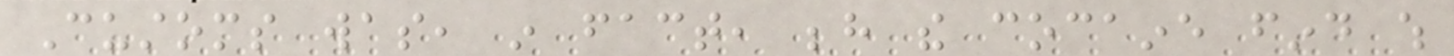Customs was, in fact, behind the cocaine find which
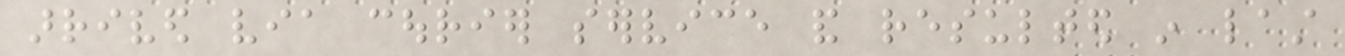arrived via courier service and resulted in last
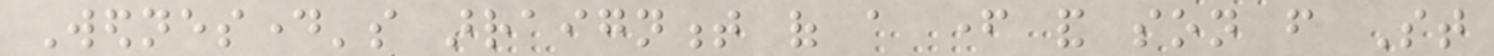Wednesday's arraignment of a father and son from St
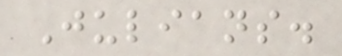Julians.
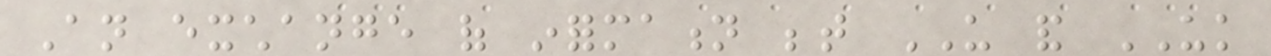An exchange of information between US and UK
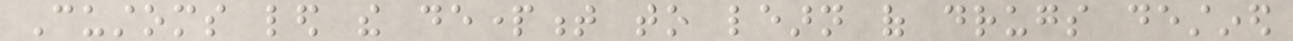Customs led the department to learn of drugs destined
